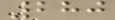280
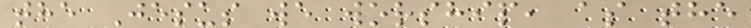the Jesus we worship, as the
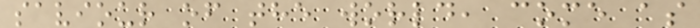saviour of the world, come as
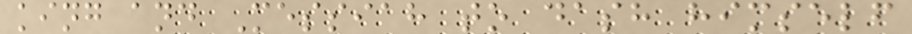king and Messiah to dash himself
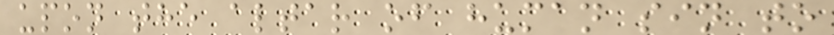upon the altar of human sin to
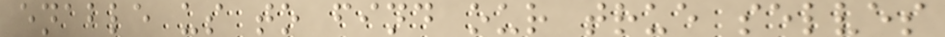enable us to find our true selves
